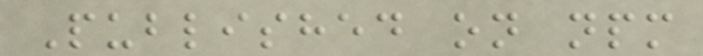Published on npm
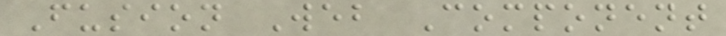Fusion Web Component
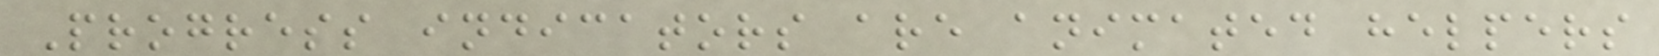Progress indicators are animated helpers
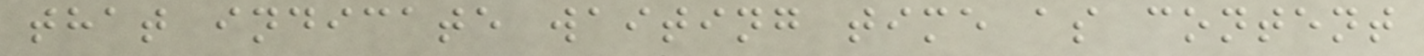that indicate waiting time as content
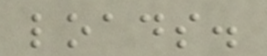loads.
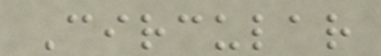Circular
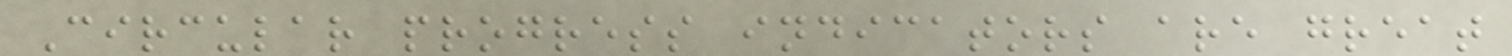Circular progress indicators are great
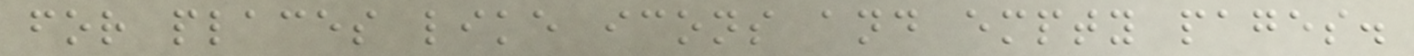for places like icons and empty pages.
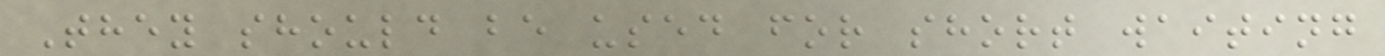They should be used for short waiting
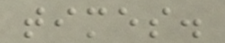times.
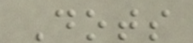Dots
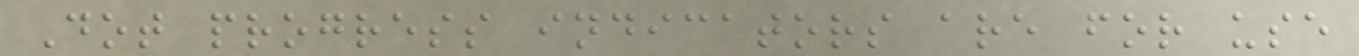Dot progress indicators are for use
